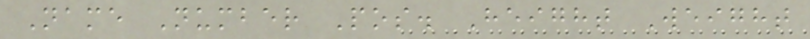Name Number Pos. Height Weight
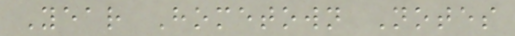Year Hometown Notes
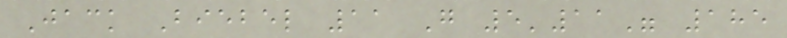Jack Biebel 11 G 5'11" 185
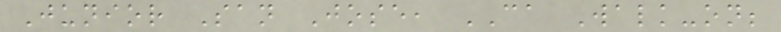Junior San Jose, CA Walk-on;
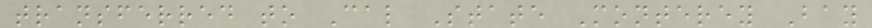transferred to Cal State Monterey Bay
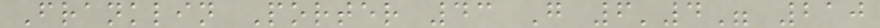Franklin Porter 43 G 6'4" 210
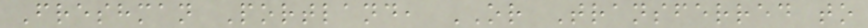Freshman Portland, OR Transferred to
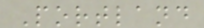Portland
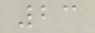23
